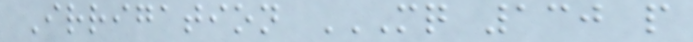Irrigation MQ 130 P
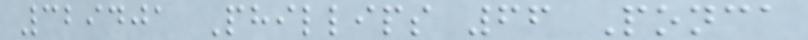329401 Phillips 66 Ponca
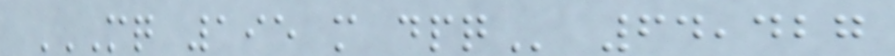MQ 195 M DPQ 64,427
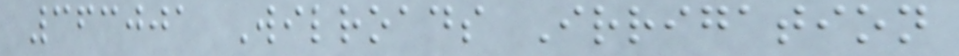363001 Wilroads Irrigation
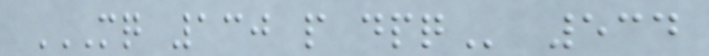MQ 130 P DPQ 534
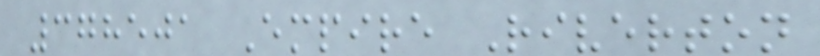378501 Empire Riverton
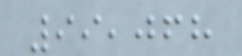99,068
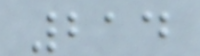214
